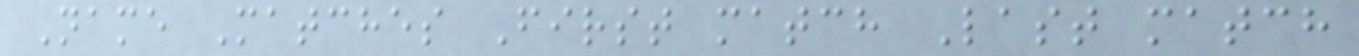Name Matches First match Last match
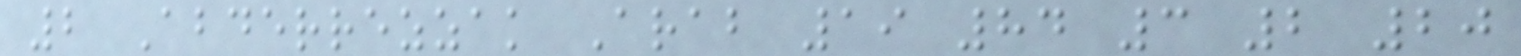2 Abderrezzak Arab 19 84 3 2 20
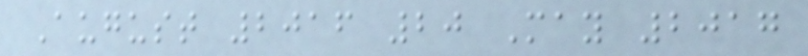August 2016 20 May 2017
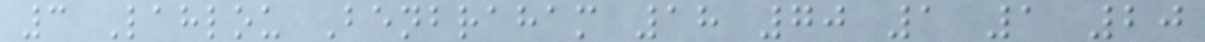3 Lahlou Benbraham 18 70 1 1 20
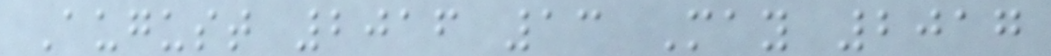August 2016 13 May 2017
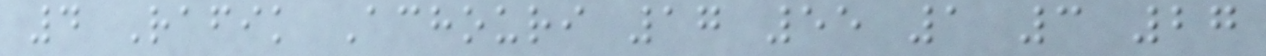4 Rafik Achouri 17 55 1 3 27
